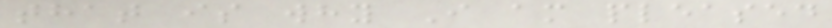that is why I am pleased
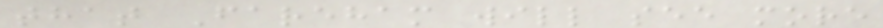that Fareham will see more
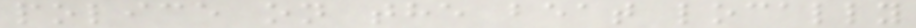police on the beat locally
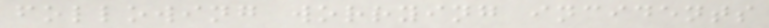following worrying incidents
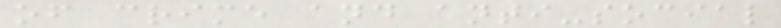of crime and anti-social
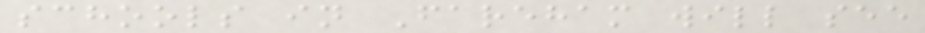schools in Fareham will see
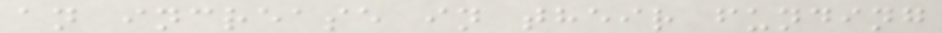an increase in their funding
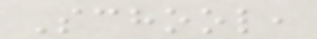School,
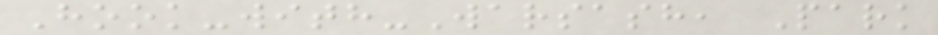Hook-with-Warsash, Park
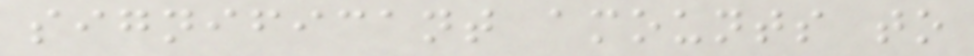significant amounts to
